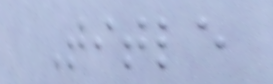Title
